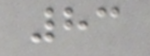83
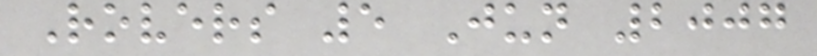Rovers 5 Jun 2007
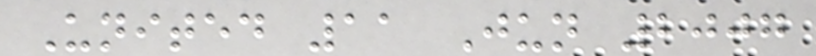United 11 Jun 2007
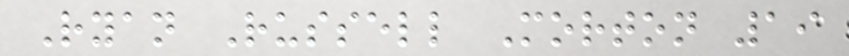Ryan Russell Morton 19
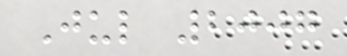Jul 2007
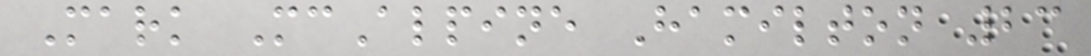Mark McAlpine Hamilton 23
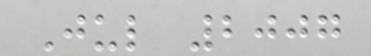Jul 2007
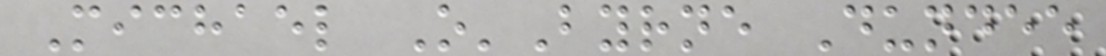Michael O'Byrne Dundee
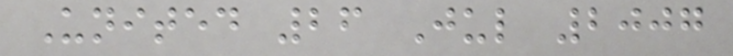United 26 Jul 2007
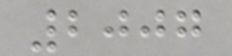2007
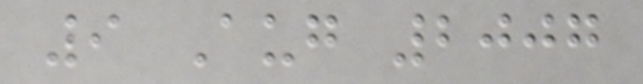9 Aug 2007
